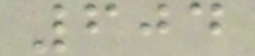604
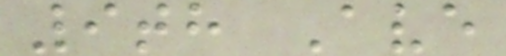9th Ave
